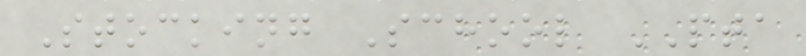Stocking School PTA
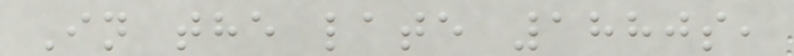In the late 1880s,
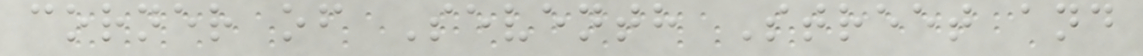corner of Seventh Street and
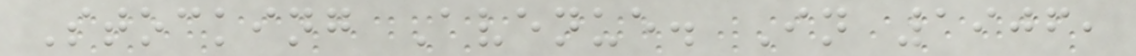Stocking Avenue. In 1906,
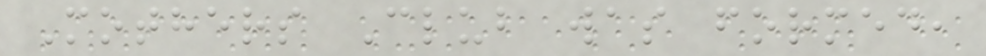Mothers Club was formed,
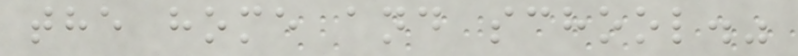the home and school."
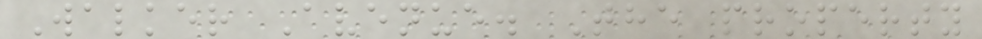Walker Avenue. The property
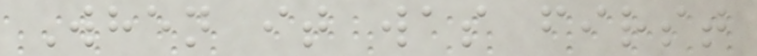When it was first
